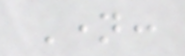Name:
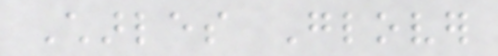Charles Glover
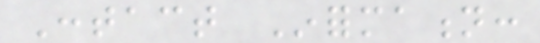Contact Information:
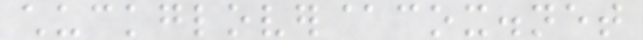chuckglover@cox.net
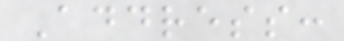Address:
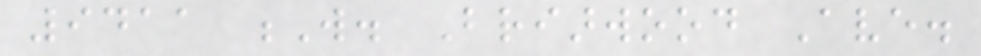9411 W. Briarwood Ave.
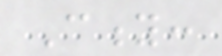City:
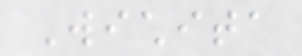Wichita
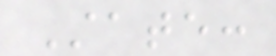State:
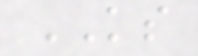KS
